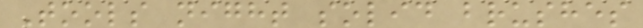Tools night solid brushes
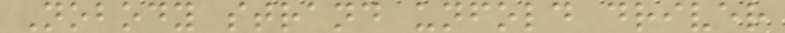Nobody strand unfold driver
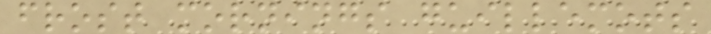frost mornings guillemots
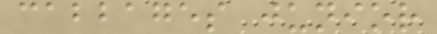cabbages junior
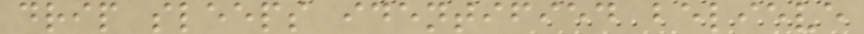drip sleeps identified believe
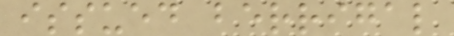issued berrigal
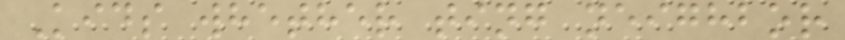Kids whether ting neighbor
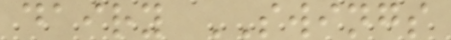dairy SWINGS
